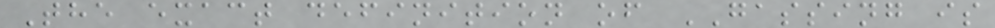The exact definition of GASSING is
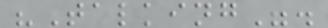"Talking".
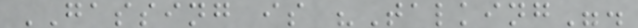GASSING is "Talking".
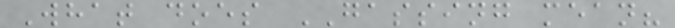What does GASSING mean?
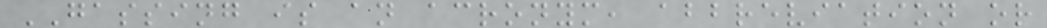GASSING is an acronym, abbreviation or
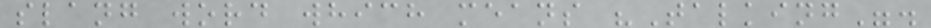slang word which means "Talking".
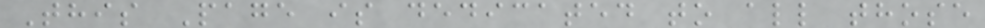This Page is dedicated to all those
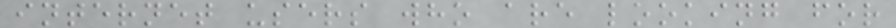internet users who are looking for
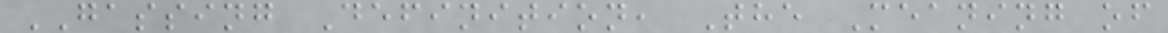GASSING Definition, The Meaning of
